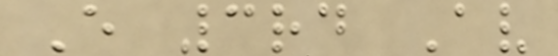E 3rd Av
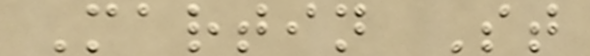Martin St
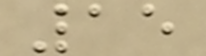15
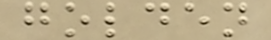golden
